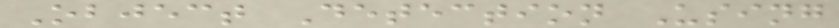Object Detection Using
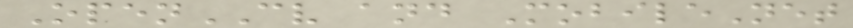OpenCV and MobileNet
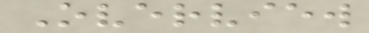Overview
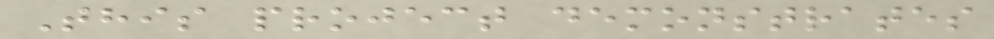This project demonstrates
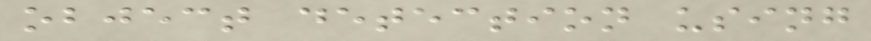object detection using
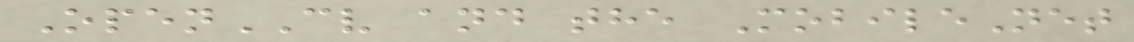OpenCV and the MobileNet
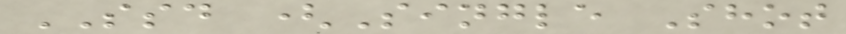SSD (Single Shot
